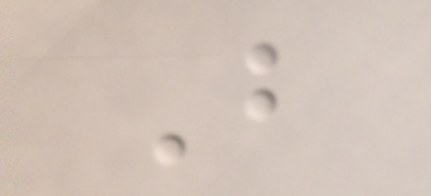B
